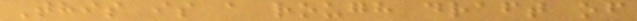This is a rough draft of
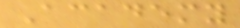Academy
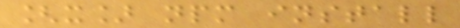[x] npm install
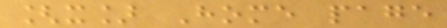[x] Home page
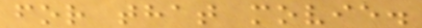for that movie.
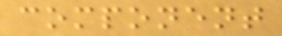component
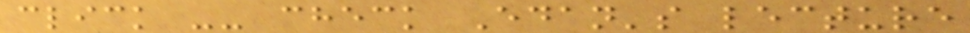click -- check Edan's lecture
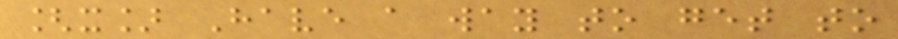[x] Have a way to get to
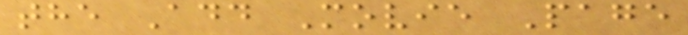the Add Movie Page
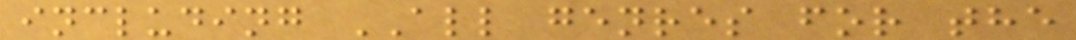including ALL genres for the
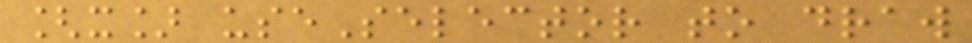[x] useSelector to draw
